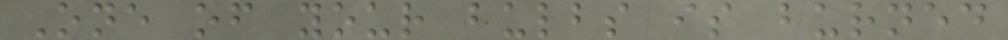One of your bulbs is burned
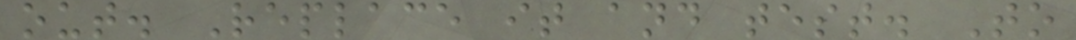out. Replace it and test. To
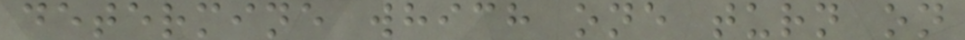determine which one turn on
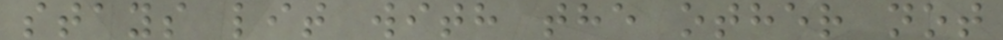stays lit with the other not
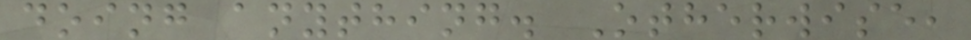doing anything. Otherwise,
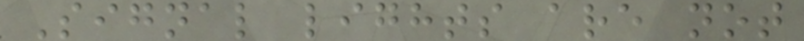Signal lights are not
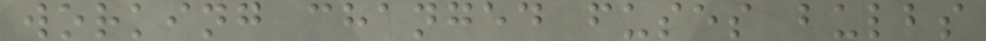working changed fuses bulbs
